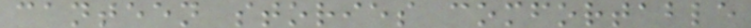canteen stories comfortable
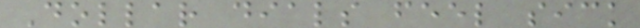Dollar dials feel sick
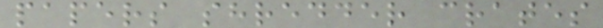papers shredder crates
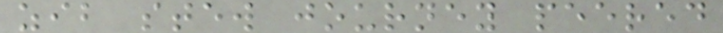zib stew journey peered
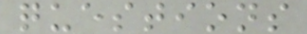questions
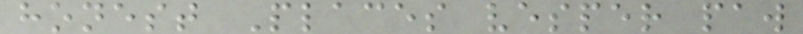honest Places vesper paw
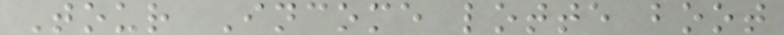Tour Income lotte boot
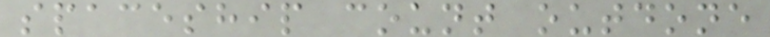spaceship count outdone
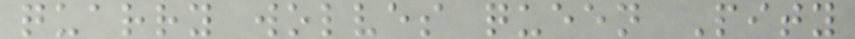quarry wolves queen Pity
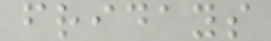fridays
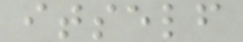itself
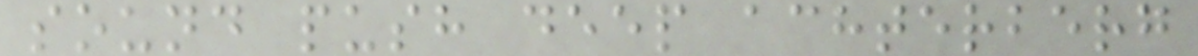sound push deep achterberg
